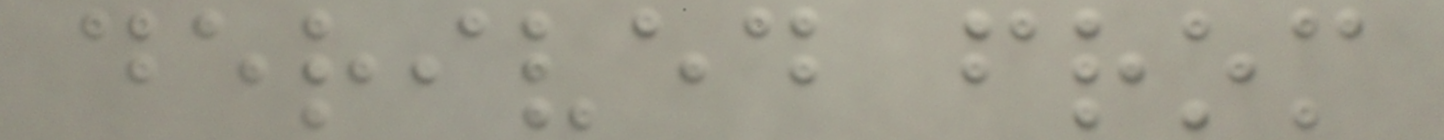derived from
